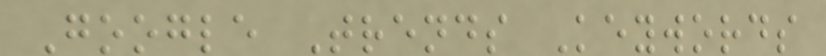Google Trends Keywords
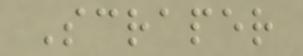Scraper
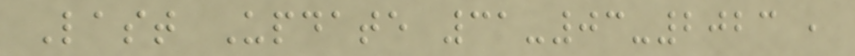Last Update 31-03-2023 ,
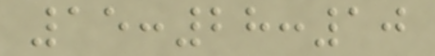15:28:10
